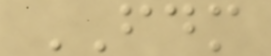FDM
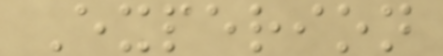Experion
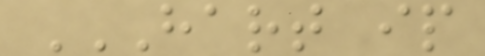HART IP
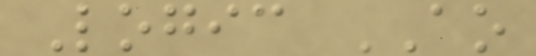Logic AO
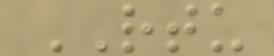RTU
